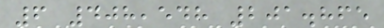6 408,548 201.865
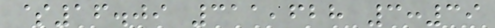$16.09 311,628 3:39
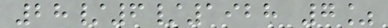28/6/1928 7%
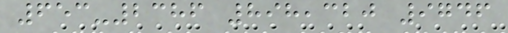653-2386 898,320 9746
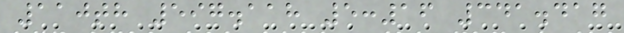110th 597.118 5:16 341.417
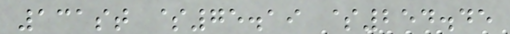131st $75.19 $254.45
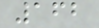162
